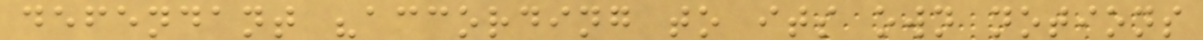defendant "according to its own notions
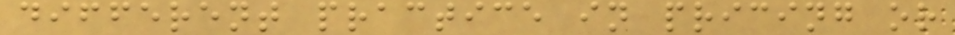different practice in pricing or
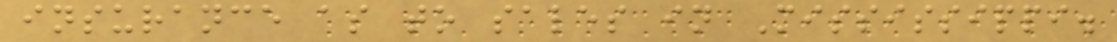insurance as to sales in Mississippi.
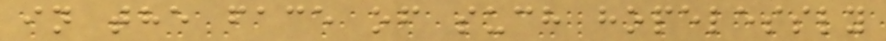in the face of such hopelessly
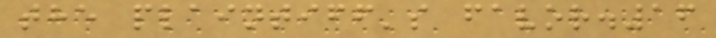the plaintiff's favor.16
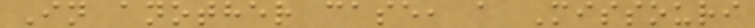In another case, a Missouri
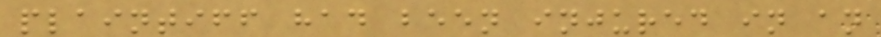plaintiff had been injured in an
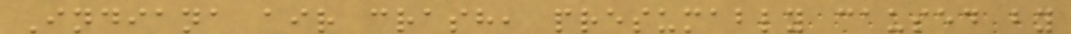Indiana air crash, presumably caused by
